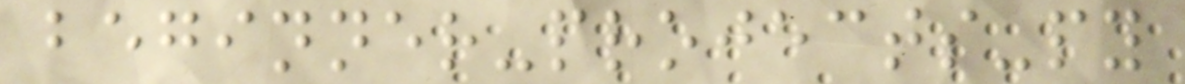beginner-projects-py
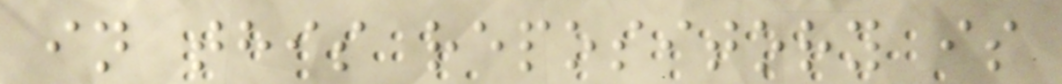in this repository is
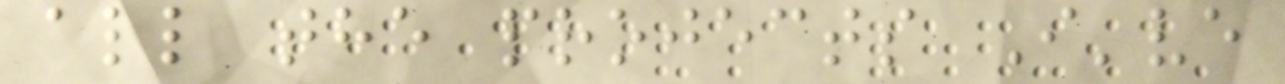all the projects I've
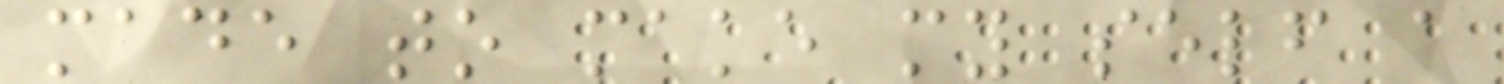made to make my self a
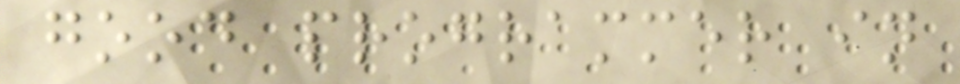good programmer in
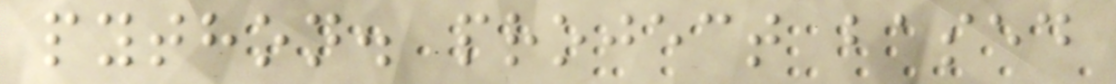python. project based
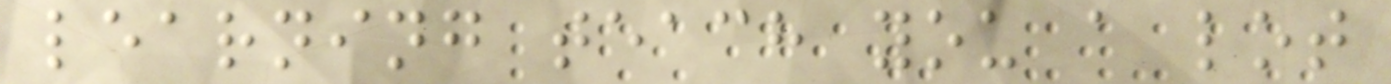learning teach you a lot
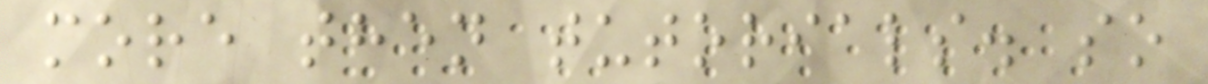more then tutorials. so
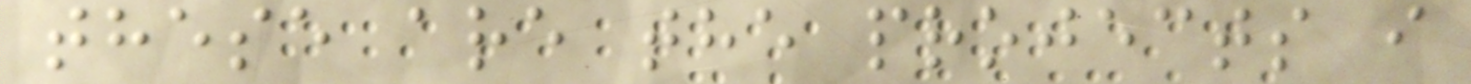these are the projects i
